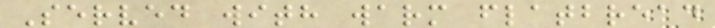Served with warm flatbread
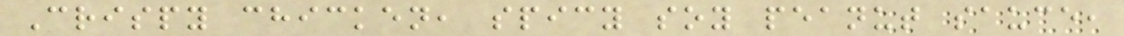Crispy chicken, spicy soy peanut sauce,
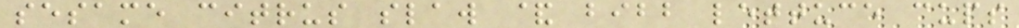sesame citrus slaw & bibb lettuce cups
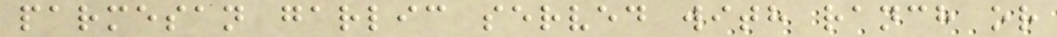parmesan garlic served with ranch or
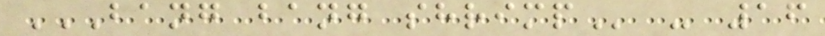BANG BANG SHRIMP - 16
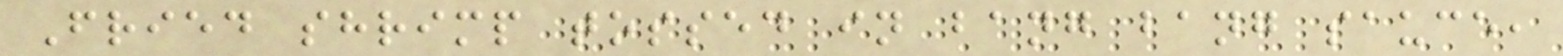Fried shrimp tossed in bang bang sauce,
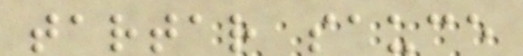tartar sauce
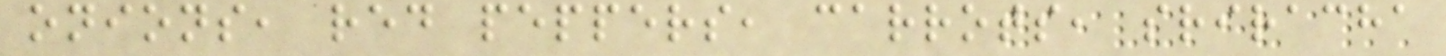onions, red peppers, carrots, sriracha
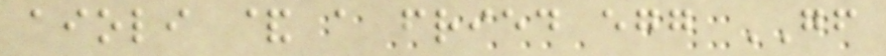aioli & a fried egg GF
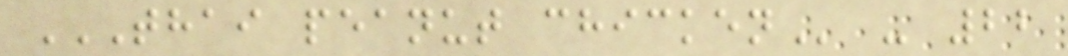THAI PEANUT CHICKEN - 22
